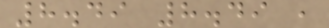8.49 8.49 ,
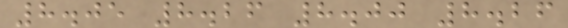8.05 8.26 8.00 8.26
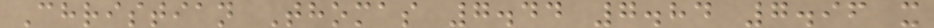Christian Thomas 7.44 7.84 7.96 x
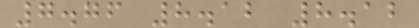7.76 8.12 8.12
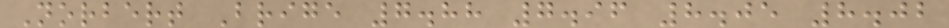Norbert Brige 7.88 7.96 8.05 8.02
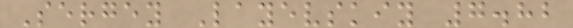Sergey Layevskiy 7.82
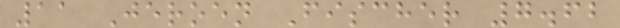11 Jeroen Fischer 7.62
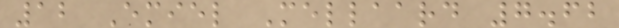12 Emiel Mellaard 7.62
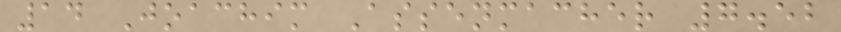14 Joachim Assenmacher 7.52
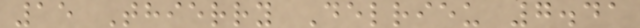15 Thierry Delrieu 7.41
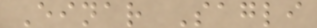Einar Sagli
